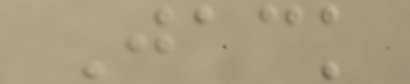Jack
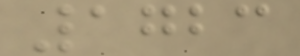1723
